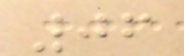06
